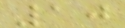10
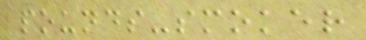pounds-smoker
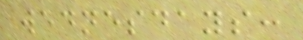wednesdays:
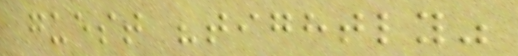guest "tightly"
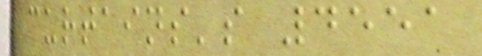curtains's 4551
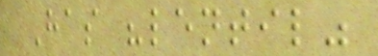Has "lentil"
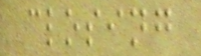closing
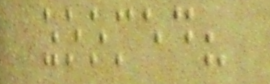zoomed?
